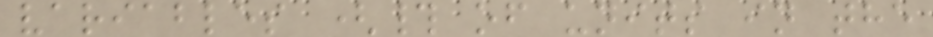variables (# of units in the
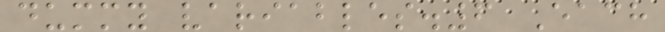dummy variables.6 Each
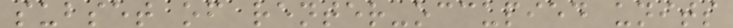subset of renter-occupied units
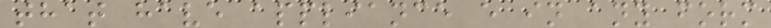that have appliance e in any form
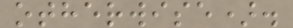otherwise).
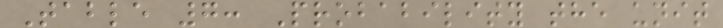Table 7: Probability the unit
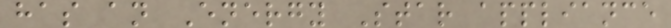has an Energy Star appliance
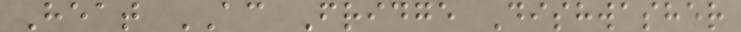Heat AC Fridge Dishwasher
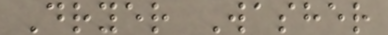Dryer Washer
